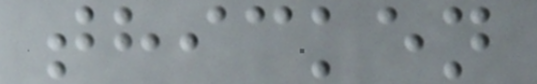thicken
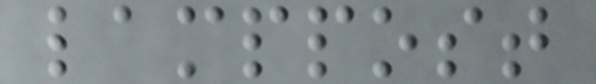lamppost
